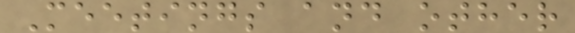Meetings and other
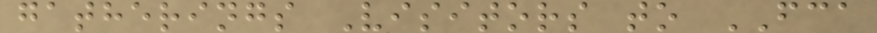gatherings Visitors to FCA
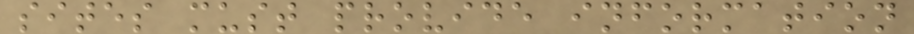sites must provide information
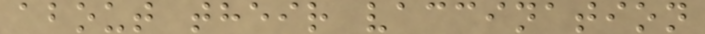about their vaccination
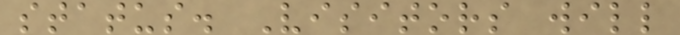status. Visitors will
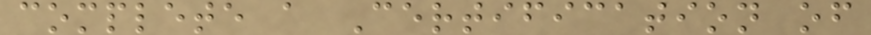complete a Certification of
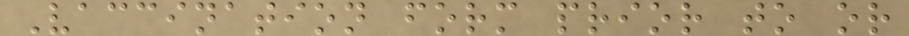Vaccination form prior to or
